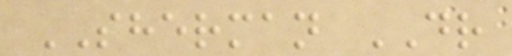SHERMAN DR
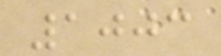1003
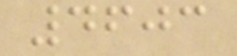4603
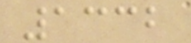1332
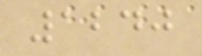1240
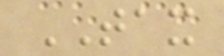TAX
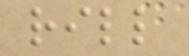rill
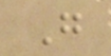G
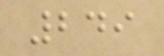249
